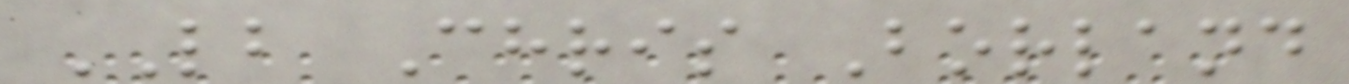LB Chris Borland
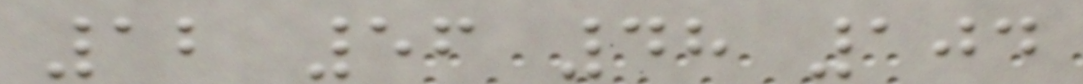12 56 48 104
